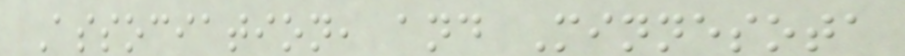Association, and Minnesota
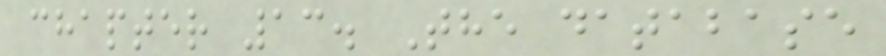chapter 13. The database
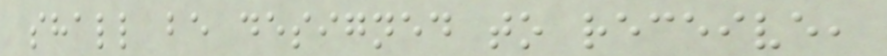shall be designed to receive,
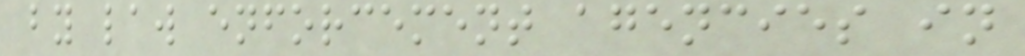by law enforcement agencies in
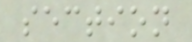section
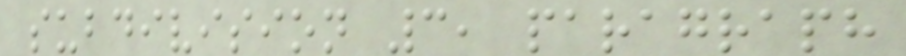subdivision 3, paragraph
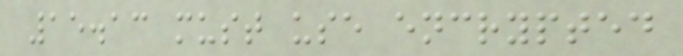15.13 must use encrypted
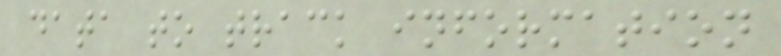data to track information
